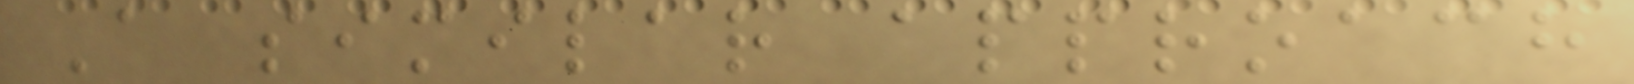A similar approach
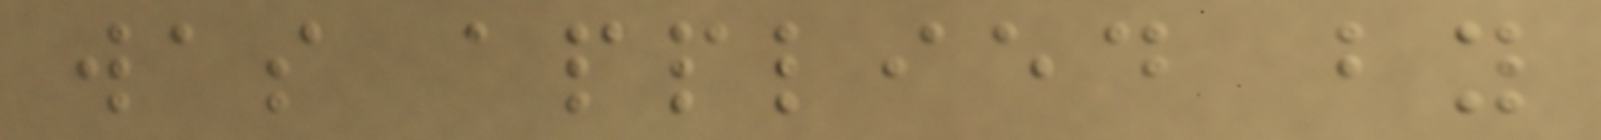was applied by
